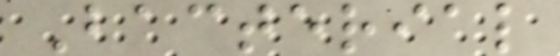Bacterial
